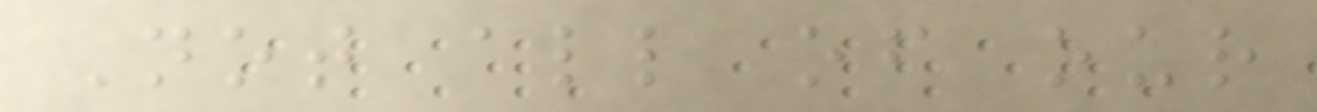Not all of our
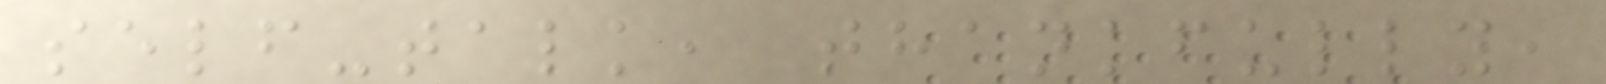self-talk, thankfully,
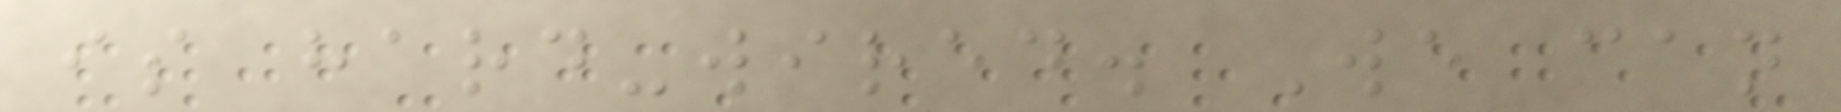is hard-wired. We can
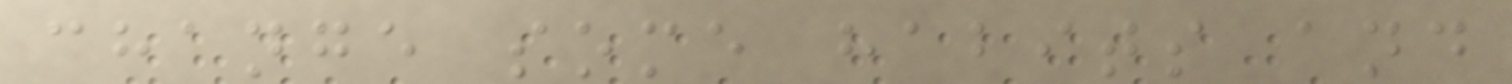change some habits and
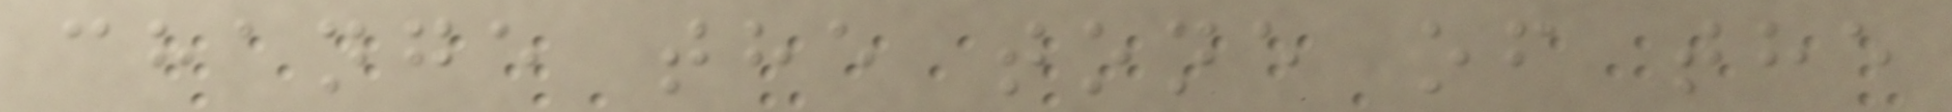change the tone of the
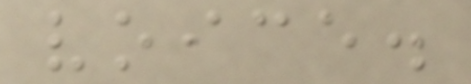voice.
